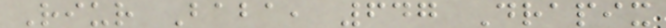Riur Baba, 647 Drapix
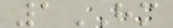1HM
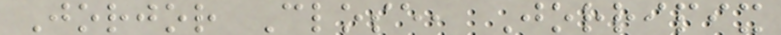Jorjor Close, Jorripix
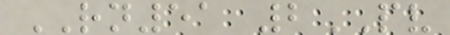RN51 2PV
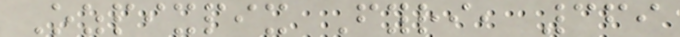Ozpixpix Fyri, 369
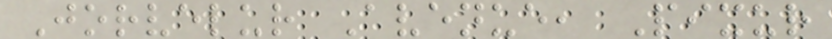Jorvelur Avenue, Pixur
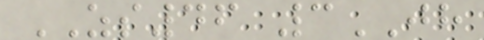ZS46 3JH
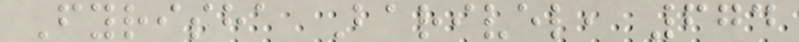Fyrisha Barivel, 674
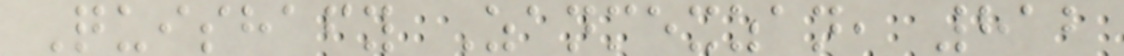Quishafy Zanmexzan, 812
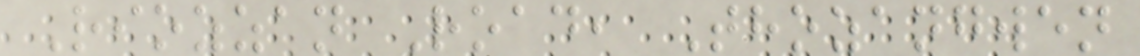Riozzan Road, Thozangwen
